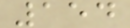154
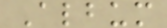Album
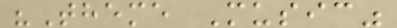"Theme Music"
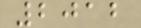2012
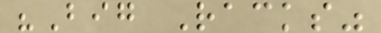"Big Racks"
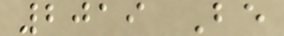2019 Be
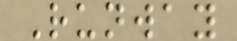Runway
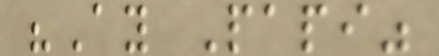"Ay Papi"
